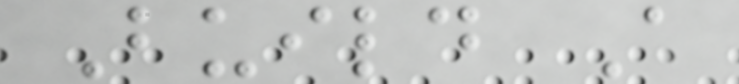Build A
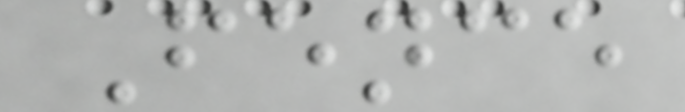Fence
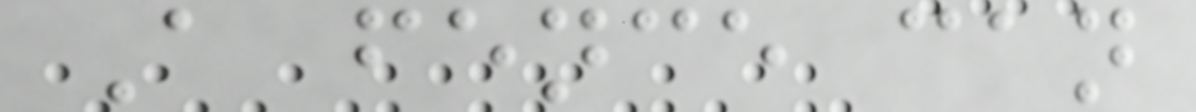A fence can
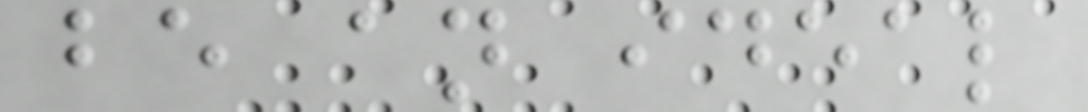be an ideal
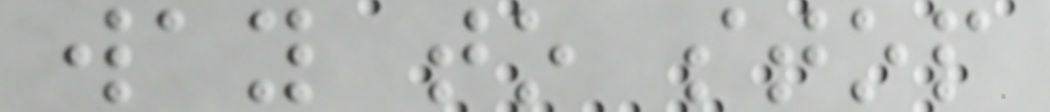way to stop
